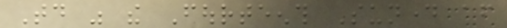Today was the Fourteenth Sunday after
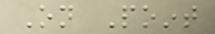On Point
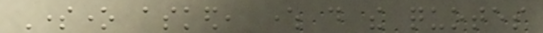Someone asked, where do the quotes
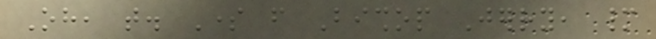Oh, that. Some from Bishop Jerry, many
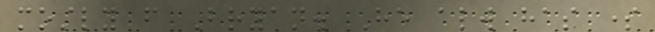mostly from Bryan. He always has some
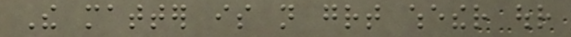The matter is not great whether our
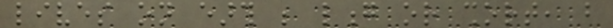lives on earth be long or short, but
